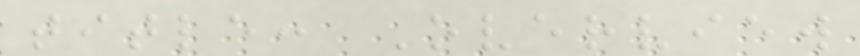title: Overview
